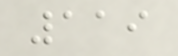119
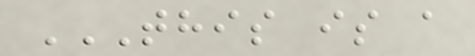THIS IS A
